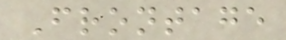Frontage
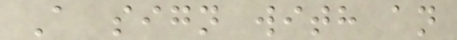A sign with an
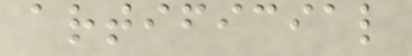artificial
